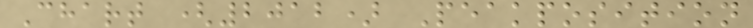Chart (2012) Peakposition
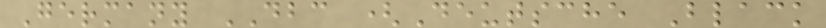Germany DBC (Deutsche Black
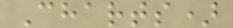Charts)
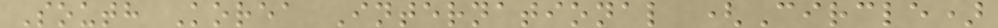South Korea International (Circle)
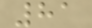81
